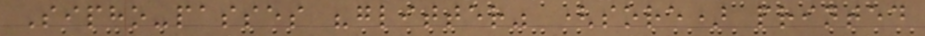Sipho-passes "glitter" (sore) printed
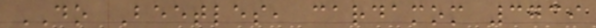DO Beetles, cardamom 3739
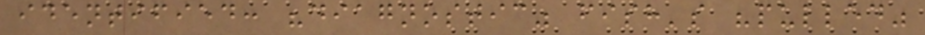identified: "diagnostic" fish's "pulled"
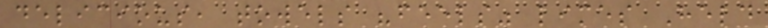delicious, towels "feels" limes Held
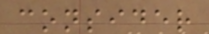consider
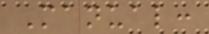Manual:
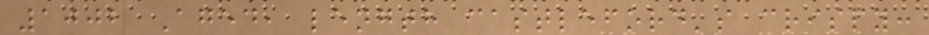1002 Aged, length castleford's crispy:
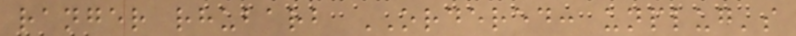ranger rhubarb ORDERED: unplug's
